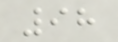98
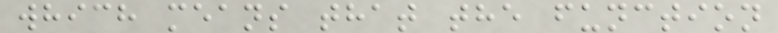which means that the function
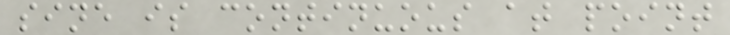sine is continuous at point
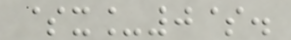$x_0$.
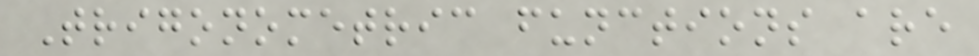Trigonometric functions are
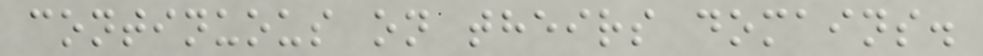continuous on theirs domains.
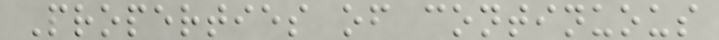Properties of continuous
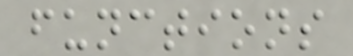functions
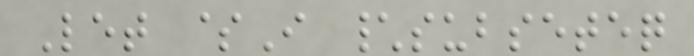Let $I \subseteq
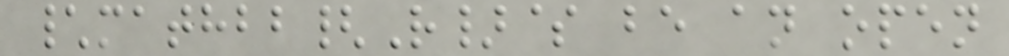\mathbb{R}$ be an open
